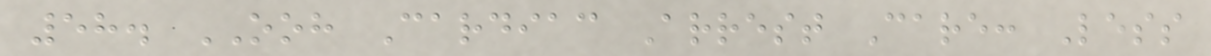58. OOH Cardiac Arrest Care: Less
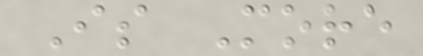Is More
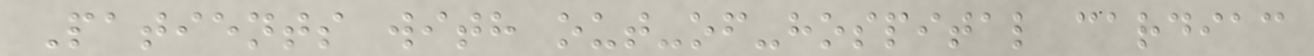Patients with out-of-hospital cardiac
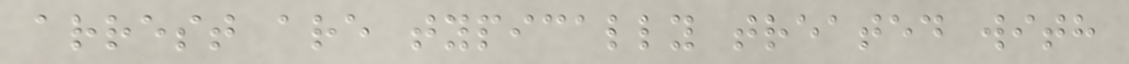arrest are typically treated with
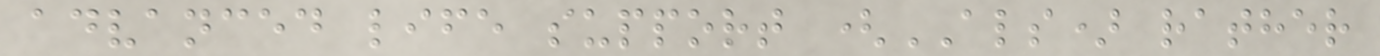advanced life support (ALS) rather
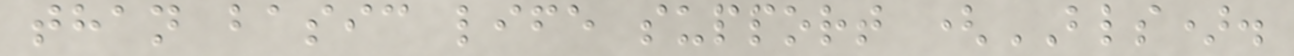than basic life support (BLS).
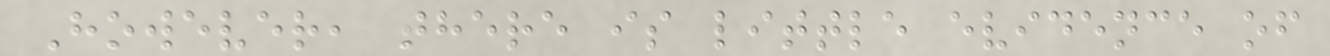However, there is little evidence of
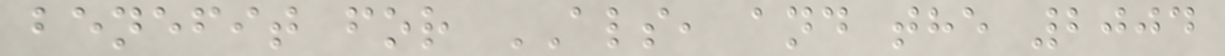benefit for ALS, and the 2004
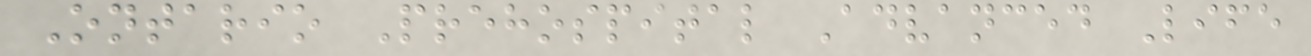Ontario Prehospital Advanced Life
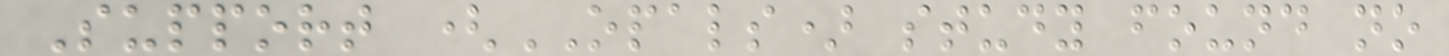Support (OPALS) study found no
